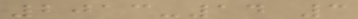2013-14 3
